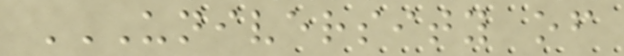UNIVERSITY OF
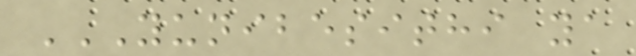YUNIBESITHI YA
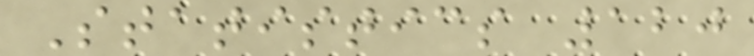Statistics 120
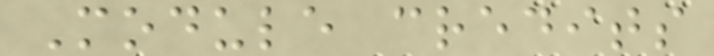Module credits
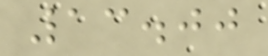13.00
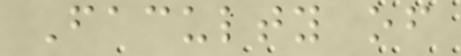Faculty of
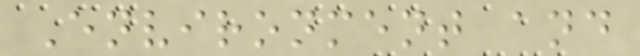Environment and
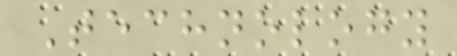Technology
